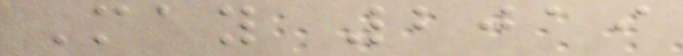May 2019
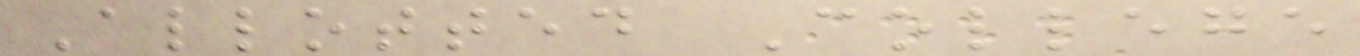Allotted College
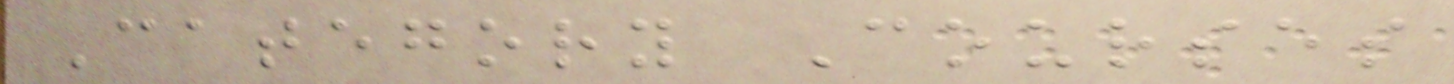Category Courses
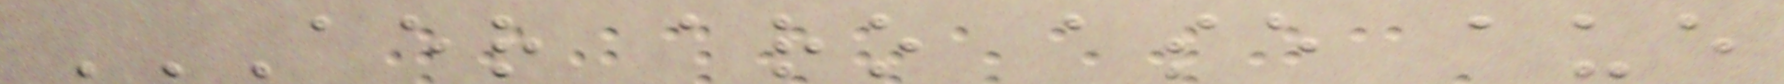AER ARO ASE AUE
